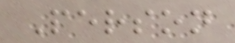Person
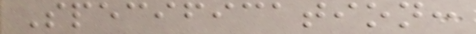Specification:
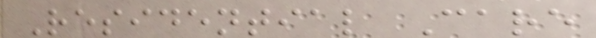Residential Care
